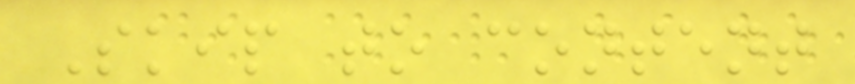Skip to content
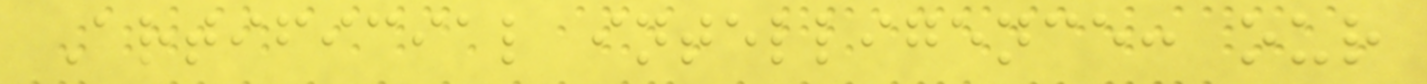Artificial intelligence: our
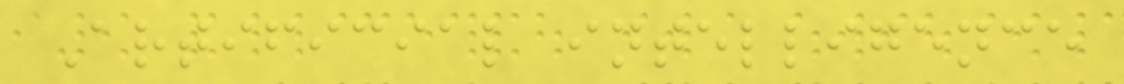Artificial intelligence
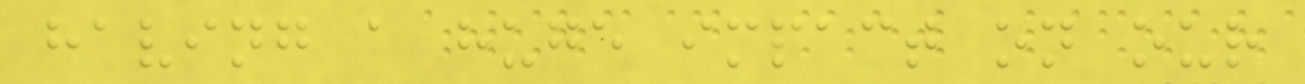having a huge impact on our
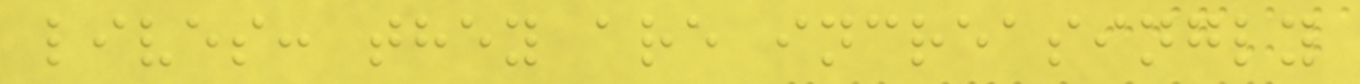lives: they are increasingly
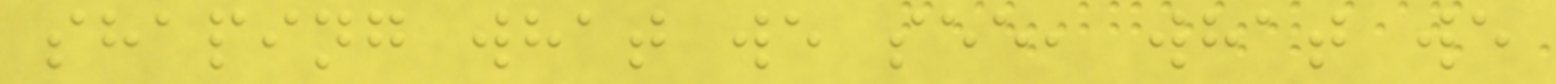shaping what we see, what we
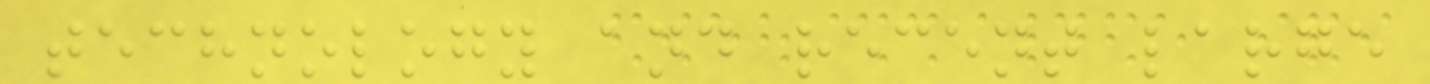technology and recent large
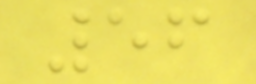56
